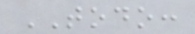TODO:
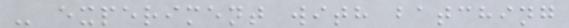- experiment with batching
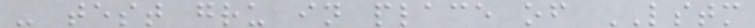- test gru in place of LSTM
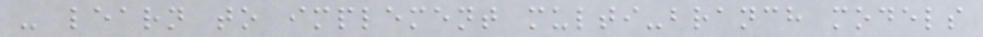- learn to implement multi-branch models
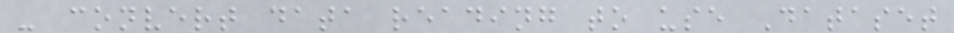- convert data reading to use Dataset
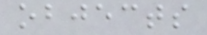objects
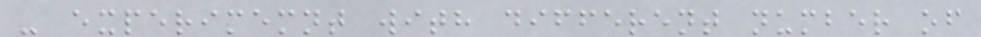- experimemnt with different number of
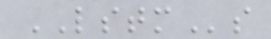LSTMs
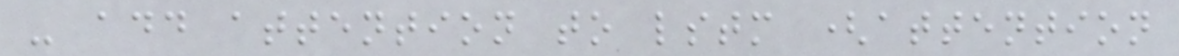- add attention to lstm (attention
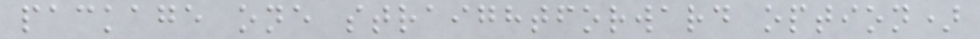package one straightforward option)
